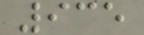935
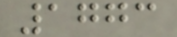1773
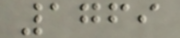1769
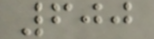600
